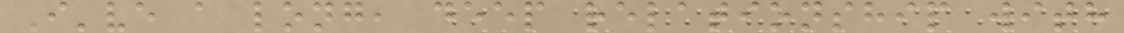I've a long, deep relationship with
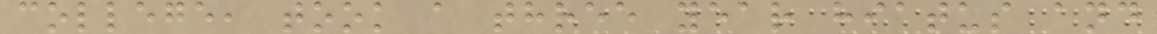college, took a three year hiatus and
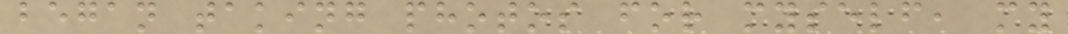began taking photos for myself, my
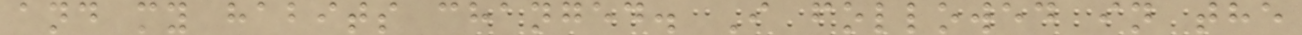and my habits changed. I followed in the
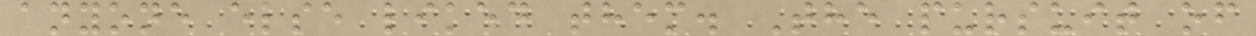anyone else liked them. The pursuit of
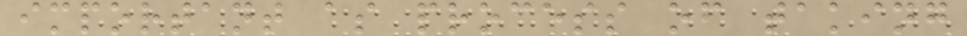important as process of taking
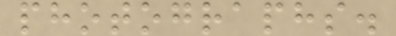photographs.
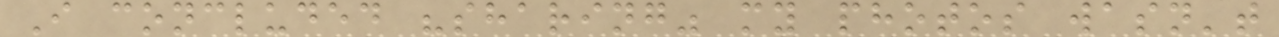I concluded "sharing" my photos wasn't
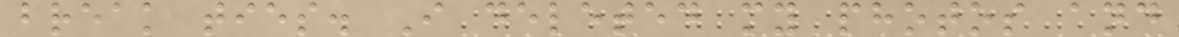break ties. I deleted my photos and
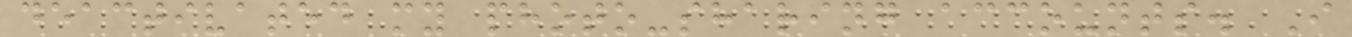deactivated my photo-sharing accounts. I
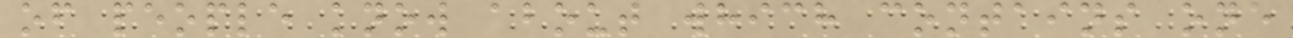of people know about which contains one
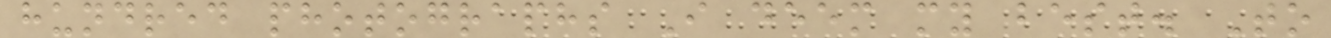hundred photographs I deem my best. To
